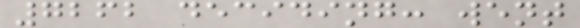7262 deciding: went
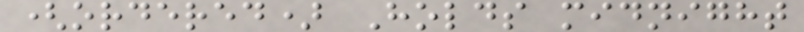(ordered) Holds midnight
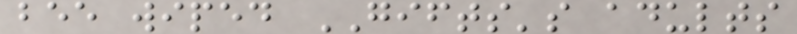bee wiped GIFTS's adults
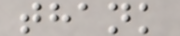thank
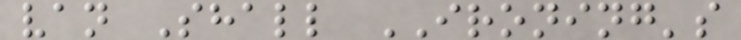van Shall IRONING's
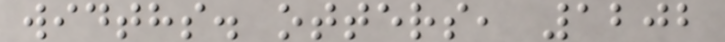widths. otters, 1202
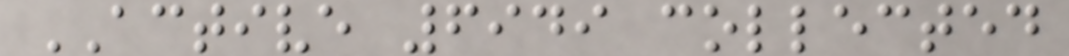ACTIVE 6949 collected
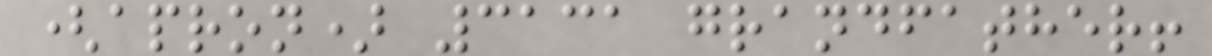(apron) 3131 grandfather!
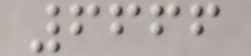6666
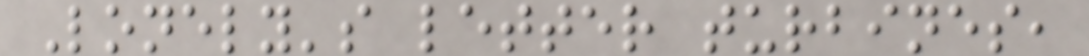Lonely's letter turbines,
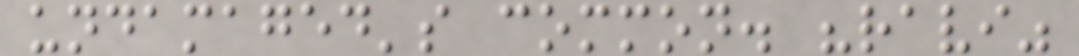undamaged's common. "ravi"
